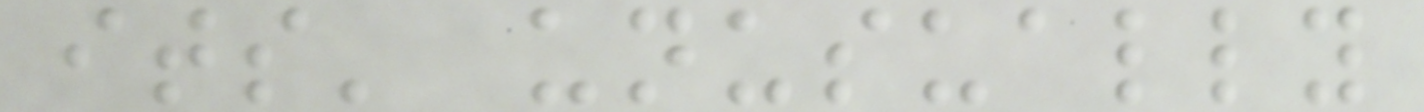its' unusually
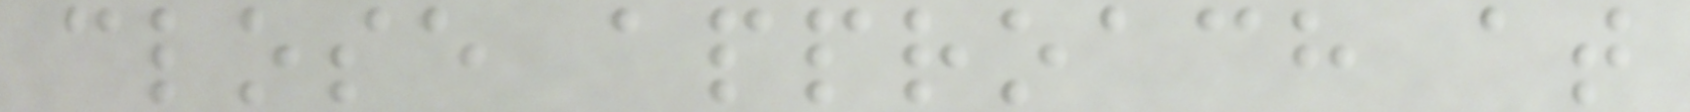close approach at
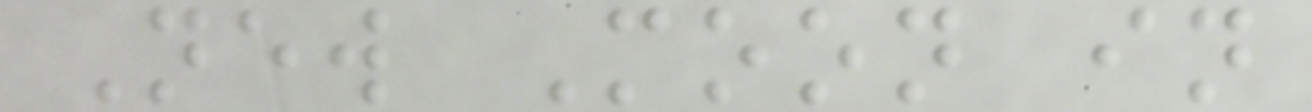New Moon in
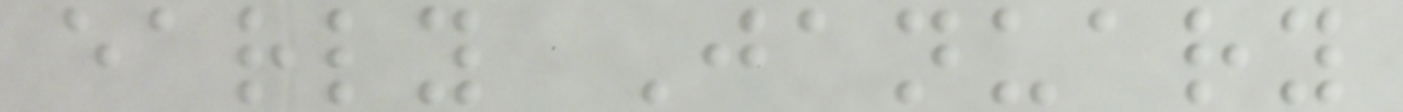early January
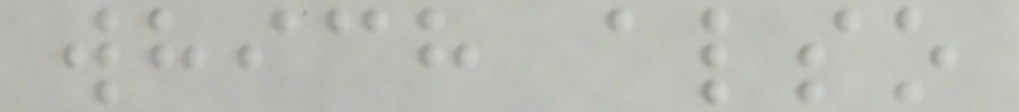which also
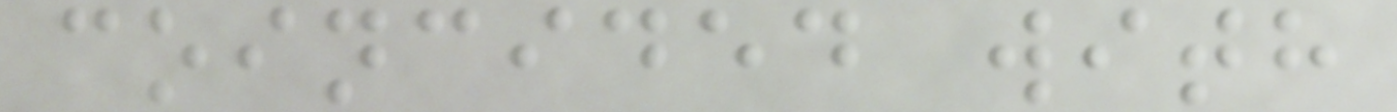coincided with
